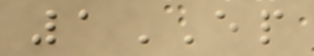1EP
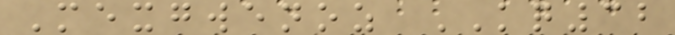Mexgwenoz KQ32
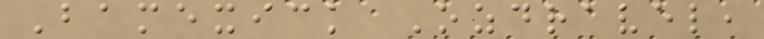Bamexick Ozdravel,
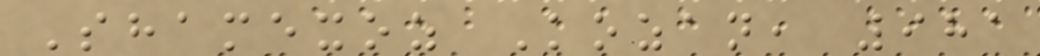Shamexoz Kozan, 981
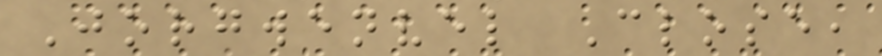Jorgwenvel Close,
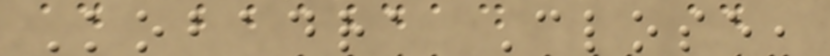Kobadra Close,
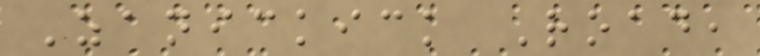Zanickick Road,
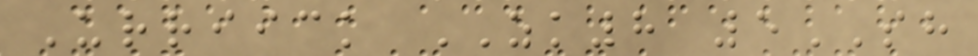Urriick ZK8 5SH
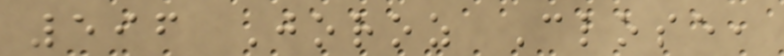596 Joroz Close,
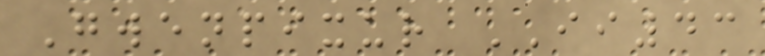Gwenpixur II43
